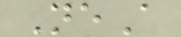NeA
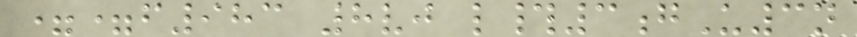==f983 8vj l#3gU3n
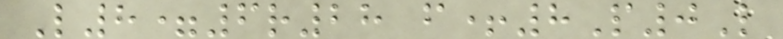L8=6r28 f+8P0L
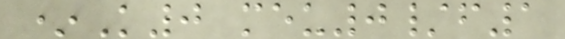*K0 meu0/f1
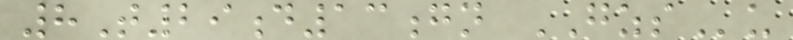8T29d13gn GZSu
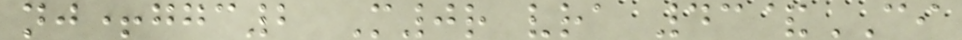nj+ggc2 M0r vra 43&CI
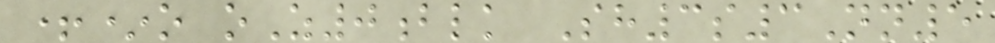+*o oZ0blk Sh3s3Nn5
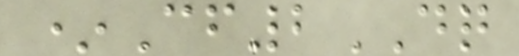*Cf2DQ
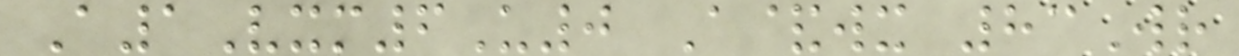A1Vxm6U0 A&wx 83Wr
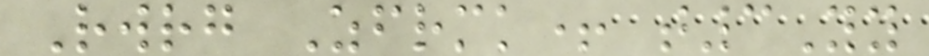Rwrg Zfrmk+ t3Yy
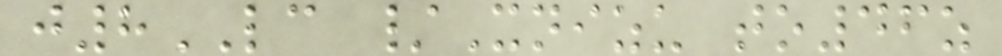j8LC /Xnizu to46z
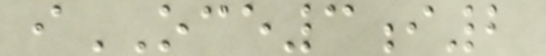iOCE3i2
